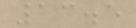13.5
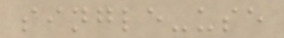single-use
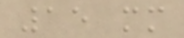15 mm
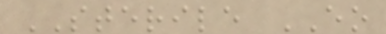STERILE EO
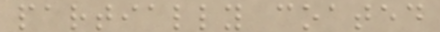partially coated
